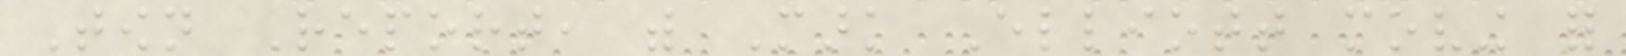Town Report, with Mark Elliott moving for
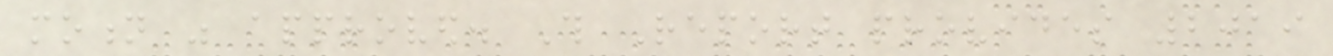motion was approved. This Report provides 2019
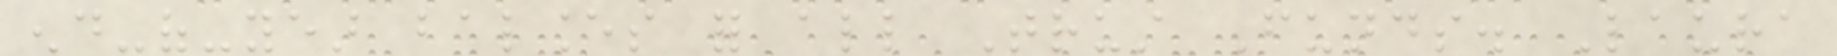end-of-year balances for all Trust Funds. Laura
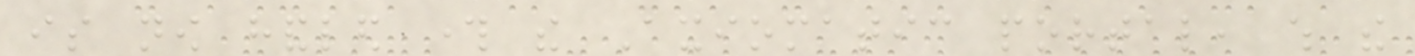is now handled through the Axiomatic portal, which the
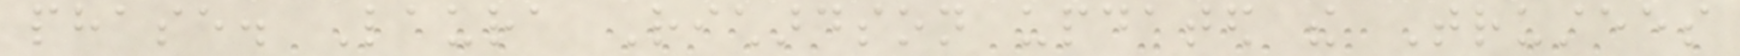phase. Laura Richardson updated the Trustees
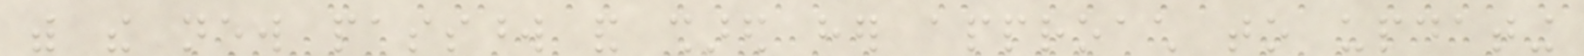with the new password and shared her approach to updating
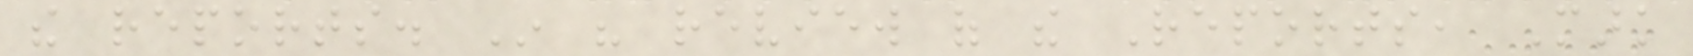the reports. In his review of the Reports, Mark
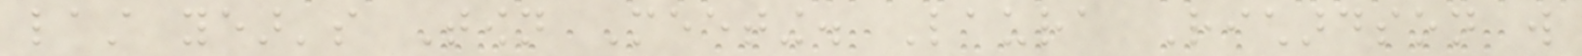last year's Town Meeting. Laura Richardson will
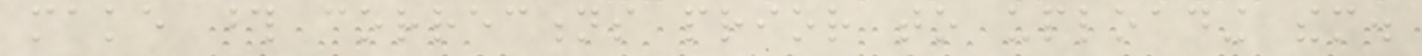make those corrections prior to uploading them.
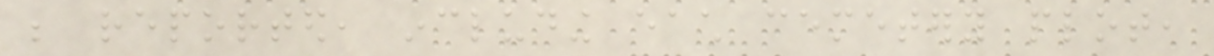be reported, including each cemetery plot,
